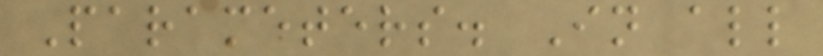Parameters. In all
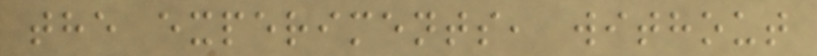the experiments, without
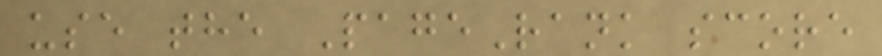use the PageRank score
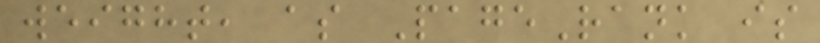weight, as PageRank is
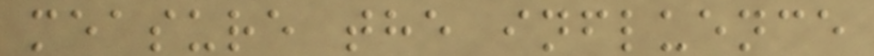measure the influence
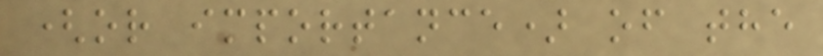(or importance) of the
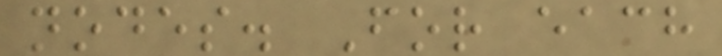nodes. For each
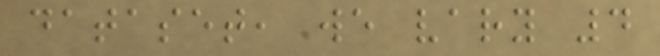dataset, we vary 4
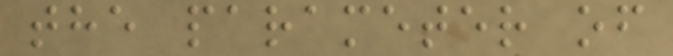the parameter of
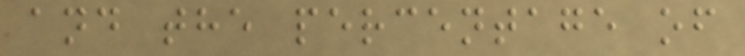and the percentage of
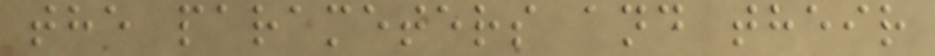the parameters and their
